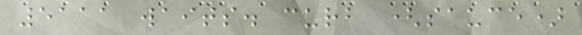5111 waits. curb (sauce)
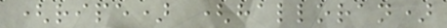(ripe) (halloran)
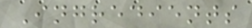Ingredients
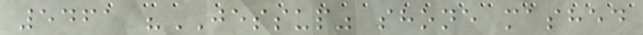5461 "JESSUP" shone mashed
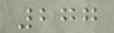277
